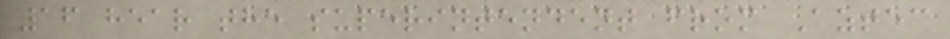16 hear the superintendent from Aztec
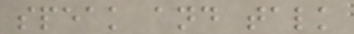speak and talk
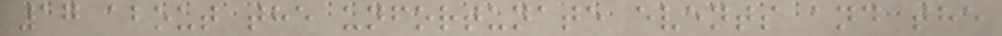17 about the unfortunate events and the
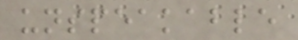unspeakable
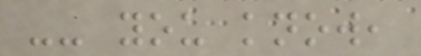-- you know,
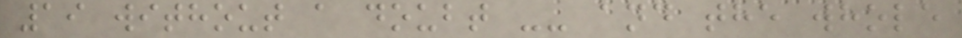19 without a doubt -- and the whole
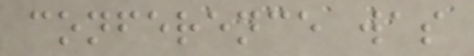conference was
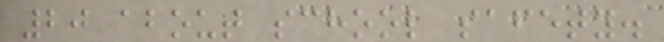20 about school safety.
